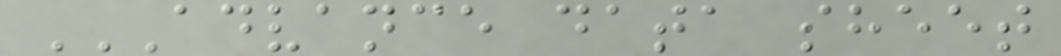ADVANCE DATA SHEET
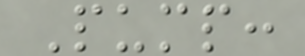Pump:
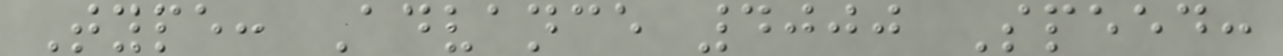Type: Advance 4000 Speed:
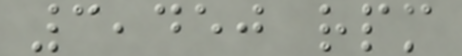3,450 rpm
